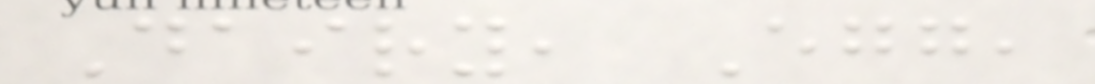Dairy, Egg,
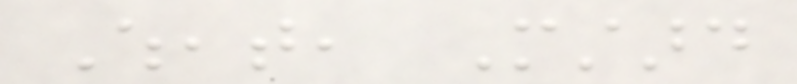Wheat, Mustard
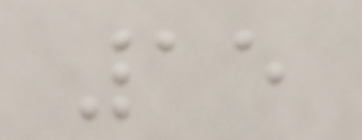15
